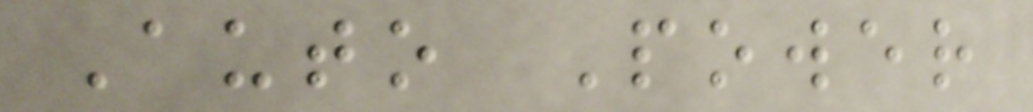Auto Power
